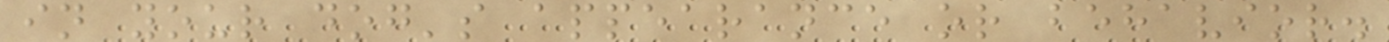in your dog's appearance or behavior.
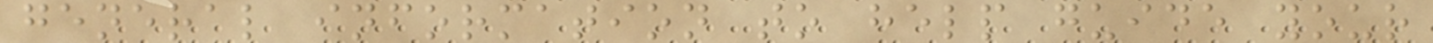general information to help guide your
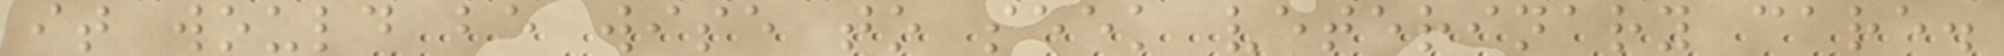it would be wise to seek veterinary care.
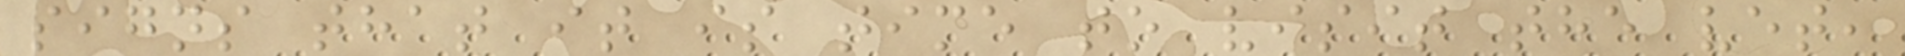signs that it is time to visit the vet,
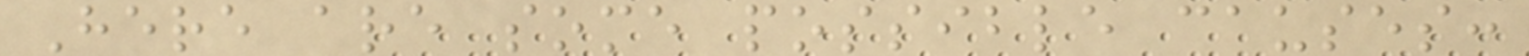Here are some possible causes:
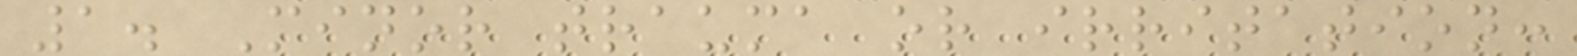1. Minor trauma or irritation:
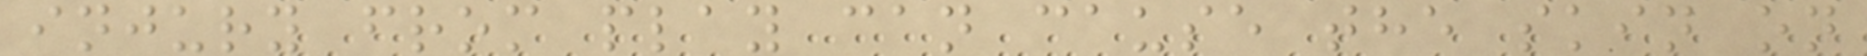injury from play can cause the skin on
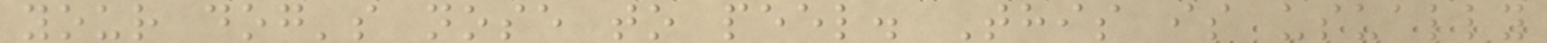your dog's nose to peel. This is usually
